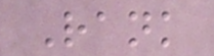Rank
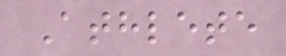Athlete
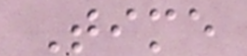Time
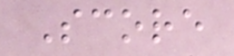Score
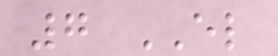7 EL
